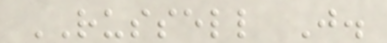RUSSELL J.
